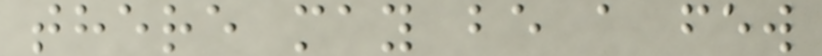there may be a few
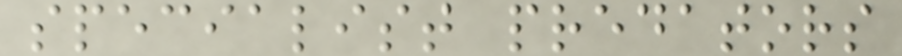specialist predators
